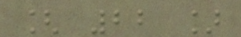[ 22 ]
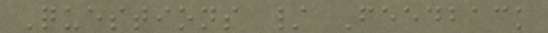Questions / Feedback
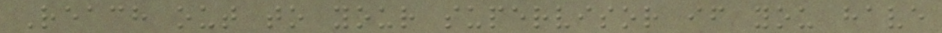Reach out to your supervisor if you have
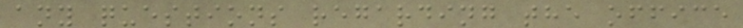any questions regarding the office
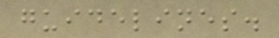guidelines.
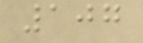107
